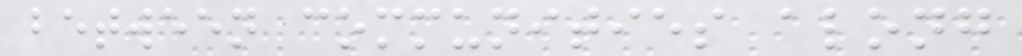between communities along
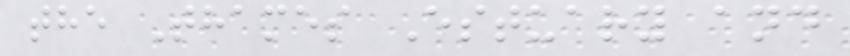the Thames Estuary and
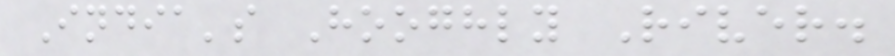India's Hooghly River.
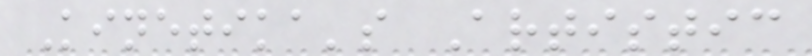Kinetika's Artistic
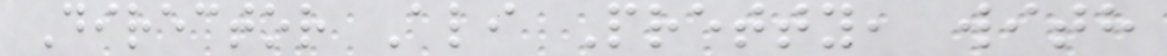Director Ali Pretty, with
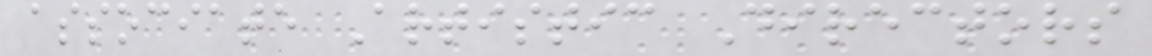associate Artistic Directors
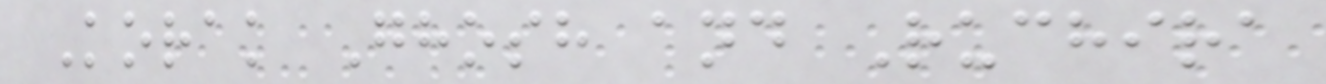Korak Ghosh and Ruchira
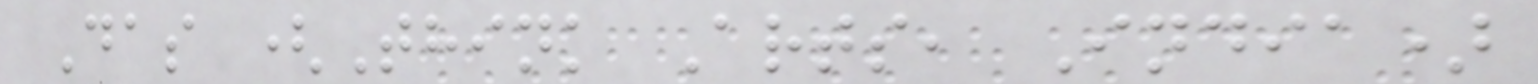Das (Think Arts, India)
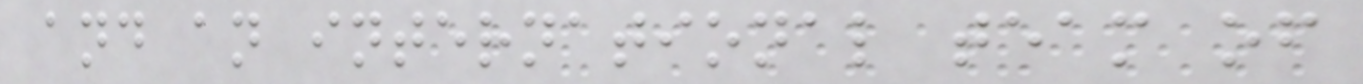and an international team of
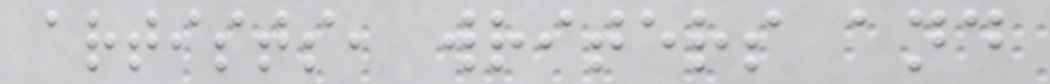artists, writers and
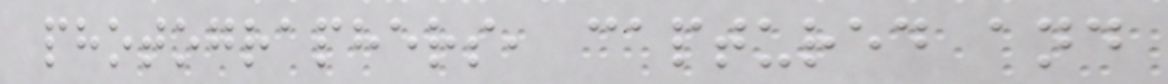photographers, captured and
